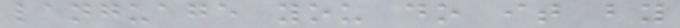language you do it by
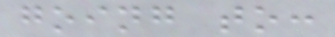going to:
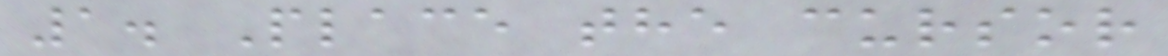1. Place the cursor
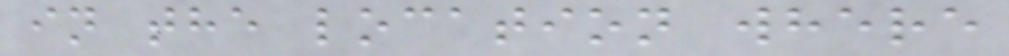in the location where
